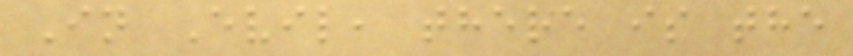In Evil, there is the
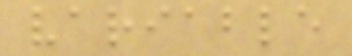variable
